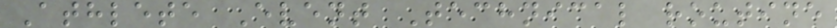Athlete Event Technical routine
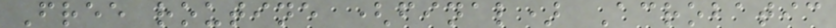Free routine (final) Acrobatic
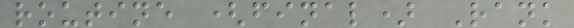routine (final) Rank
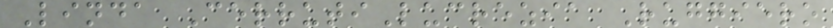Linda CerrutiLucrezia Ruggiero
